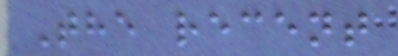The recent
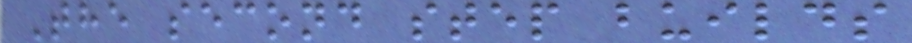The second step builds
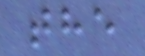the
